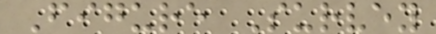Figure Survey
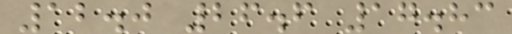12.0 26.6 17.83
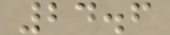24.6
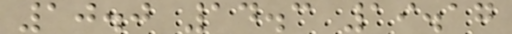10.0 14.3 19.17
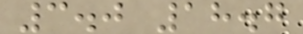3.0 18.7
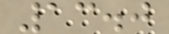13.0
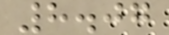8.07
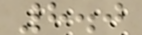8.0
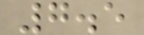7.5
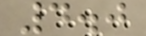4.0
